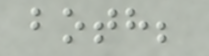both;
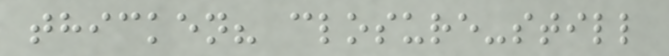thicken? closure-still
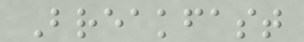Breakfast
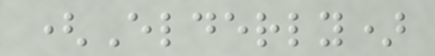(Elderly)
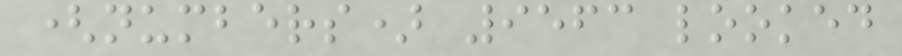(numbers) 9563 looked
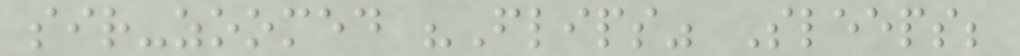sir-zoomed "Flips" Sleeps;
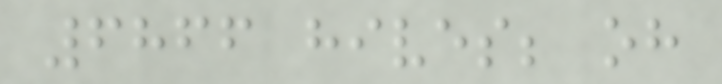6866 hives; oh
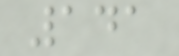141
